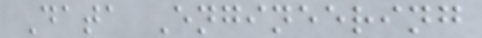Data Engineering
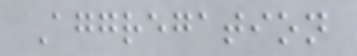Aggregation
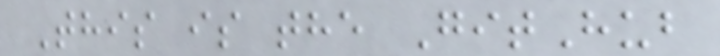This is the GitHub
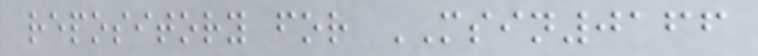repository for MSIN0166
